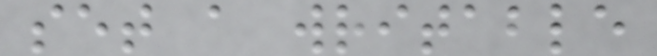set a writable
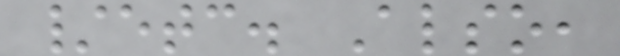/etc. Also,
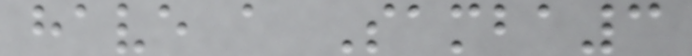have a Samba3
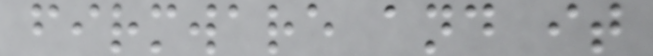firmware and it
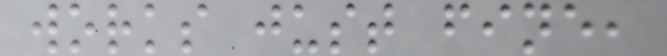works just fine,
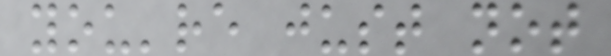you're just not
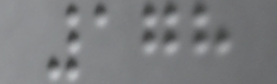178
